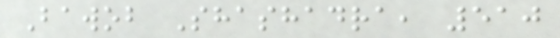Bawob Shashadra, 510
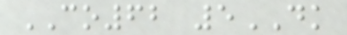CO62 5DK
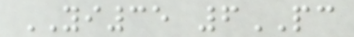YI35 6PC
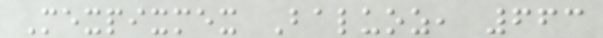Mexpixmex Baluoz, 663
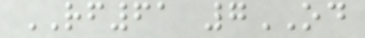RF61 7OD
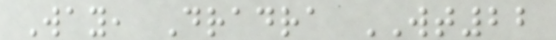Way, Dradra WT22
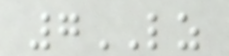7LZ
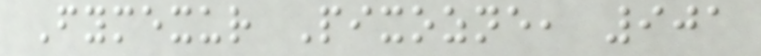Fymexur Pixozne, 901
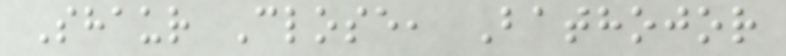Shaur Close, Bathojor
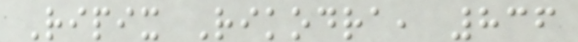Ripix Rikodra, 836
